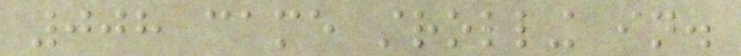008 came strolling in.
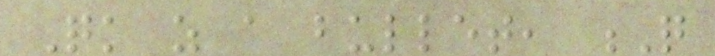Quick as a bullet, Q
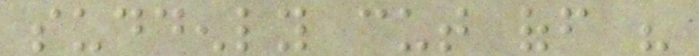suddenly cut off his
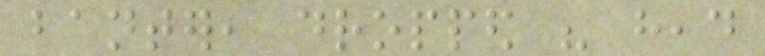banter, dropped his head
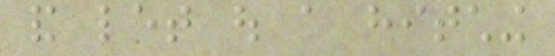and let out a hitching
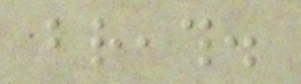breath.
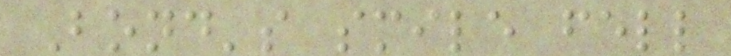Bond's smile fell
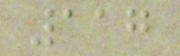117
